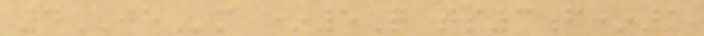4JEm *5Q ts3f*1
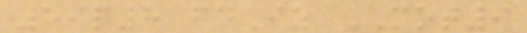59p8 fdIz MOT9
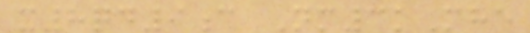x8qd9c Nm3kMhe
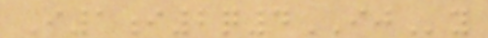I1i2q4IJy
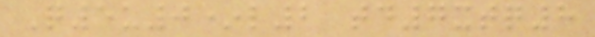Q5u0*l2 td7xtq8
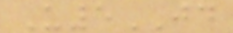U5JD
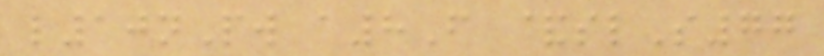l10nPw a8F &slS77
